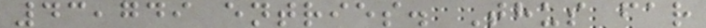43,749 entries. Thus far
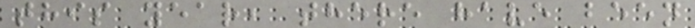this year, there have been
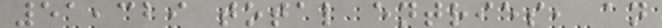51,329 total entries, an
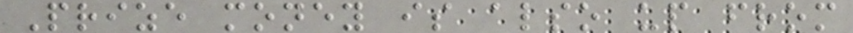Prize money is also up from
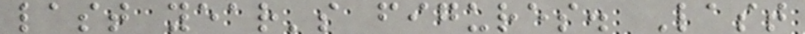last year's figures. Last
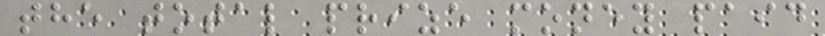the total prize money paid
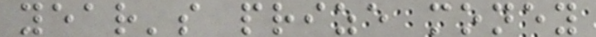year's prize money
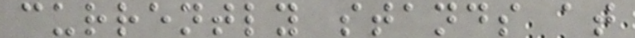currently stands at
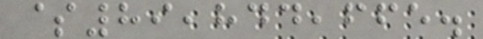$89,844,665.
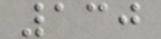130
